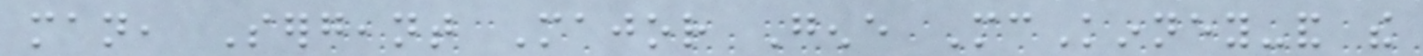man, Sergeant Major Gene McKinney-and the
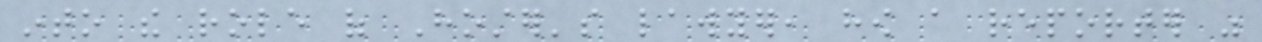into the role of Hoster's lawyer, how a reporter was
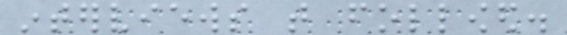interviews that followed.
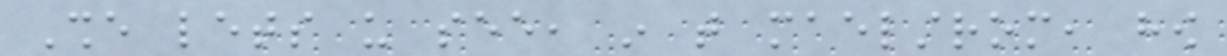She lets us see, in that maelstrom, how
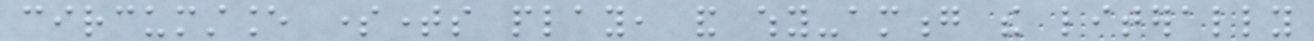circumstance sometimes play, and why-among the literally
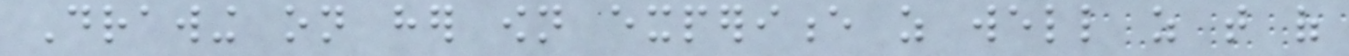Drawing on her own experience as well as that of
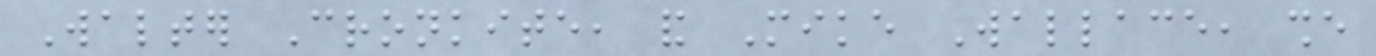Walter Cronkite, and Mike Wallace, she
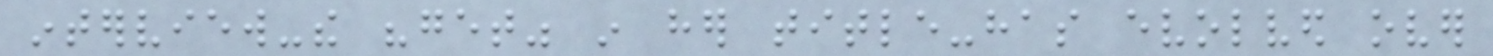interview-the "get" in her title-has evolved over
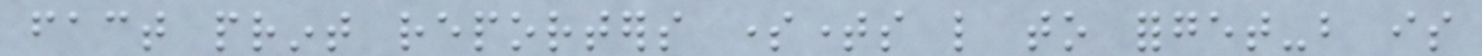fact print reporters sometimes like to forget-but is
